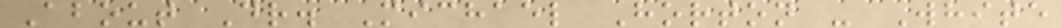About Dr. Michael Horton - White
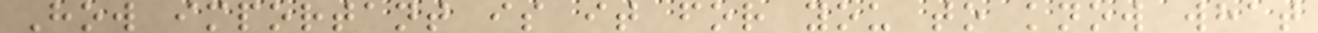How important is it for you to know what
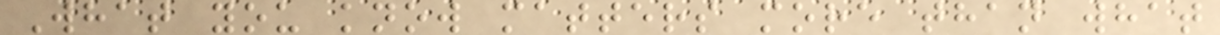What you know matters more than what
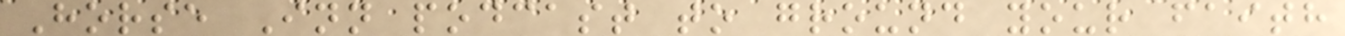Horse Inn podcast to ground your faith
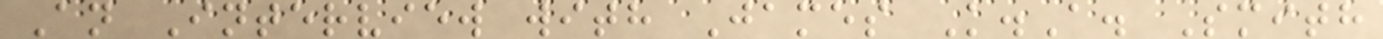An Interview with James K.A. Smith
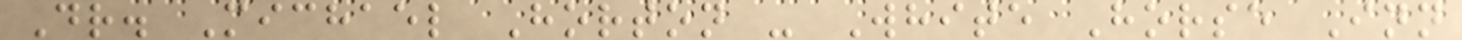Dr. Michael Horton - White Horse Inn
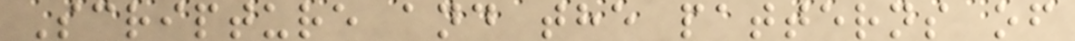Scripture and the patterns of
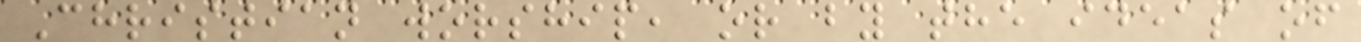Christian worship, or by the ideas of
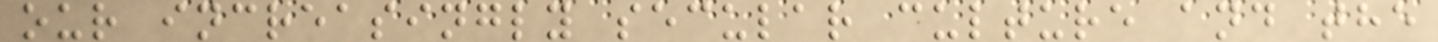our increasingly secular culture and the
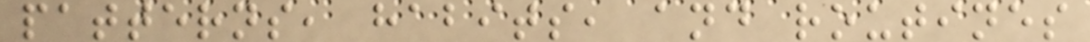patterns, habits, and routines
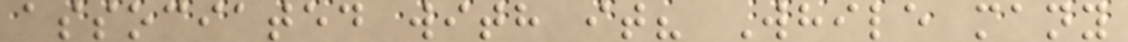associated with it? While many
